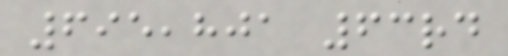695,801 63rd
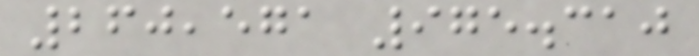260,571 975.310
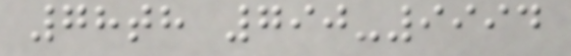78th 790-9994
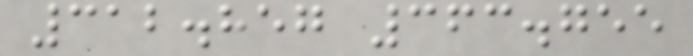312.857 363.755
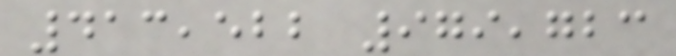413,522 979,723
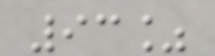93%
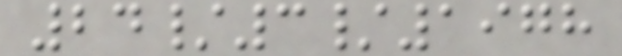24/3/1978
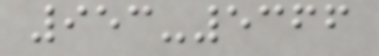953-5366
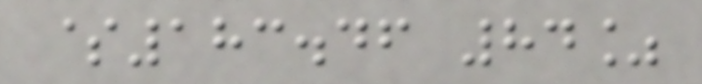$183.46 84%
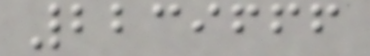2239666
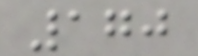170
